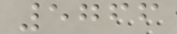5766
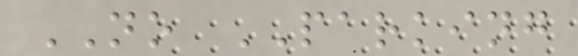NO PARKING
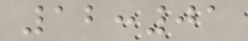12:01
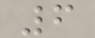6
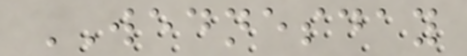WEDNESDAY
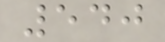540
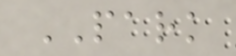PARK
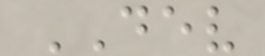DEV
